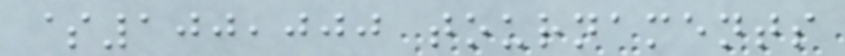$100,000 tournaments
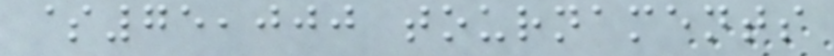$75,000 tournaments
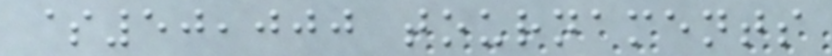$50,000 tournaments
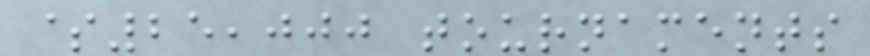$25,000 tournaments
